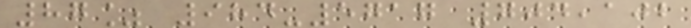87% 984-5717 704,102
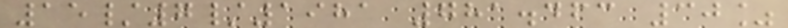15/7/1981 781.463 30%
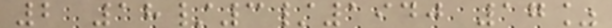2 18/3/1940 17%
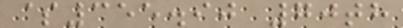$355.90 70th
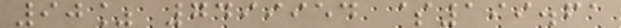90% 7499954 $199.61
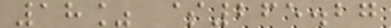18% $265.27
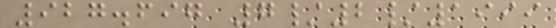927.697 7/2/1999
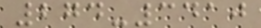274-3410
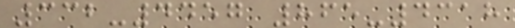332-4457 865-4318
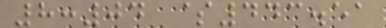8:04 $443.51
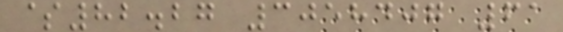$82.27 3058407 61
